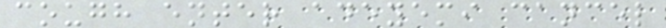cough enter adeyemi cancel
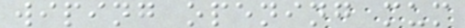wiping opening mum
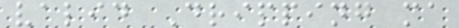valid Dripping ma
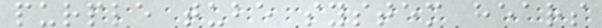purple tube system hears
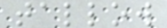tallow
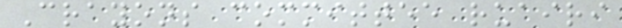Crayons committee ruairi
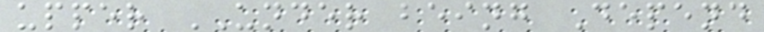upper UNDER being Depend
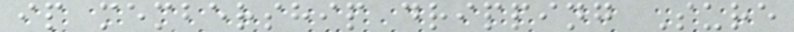ip membership dripping Sure
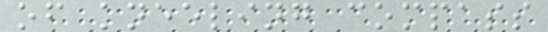of kneeling compass
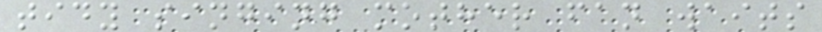tidy singing mother fan waits
